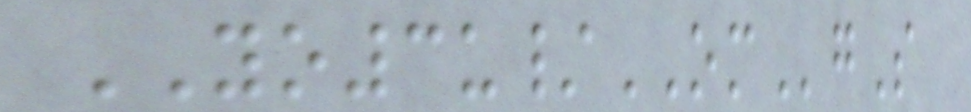YO3u/OMgS
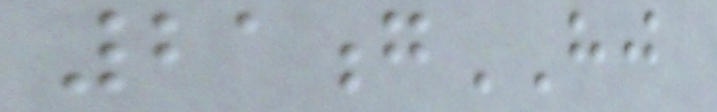21gHJ
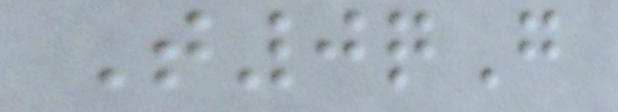T0qG
